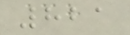821
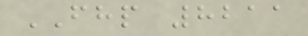FHP 8211
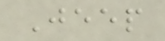Jeep
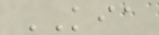KIA
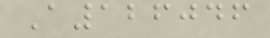A126046
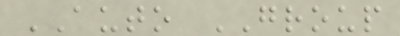AUTO GROUP
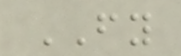FY
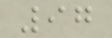97
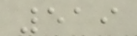519
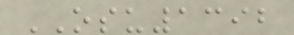OSU1392
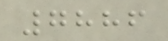7886
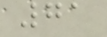71
